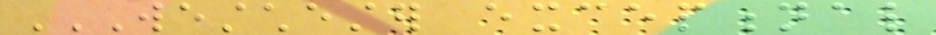WESTCHESTER EXCEPTIONAL
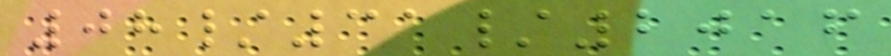08/31/2016
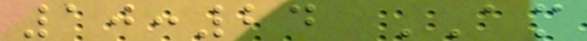10:24 AM
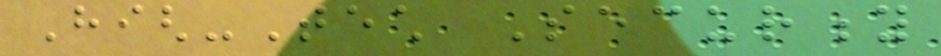High-Tech Security
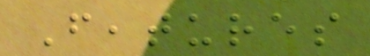Features
